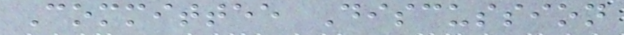Committee Discussion
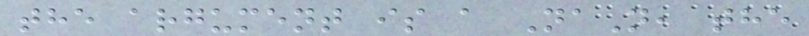the argument is a NaN, the
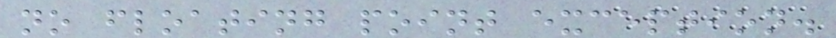no floating point exception.
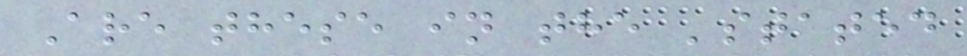Are these in the 'stated
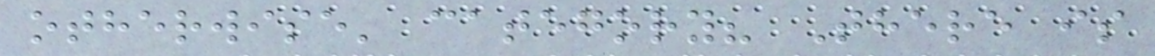otherwise' category? There is
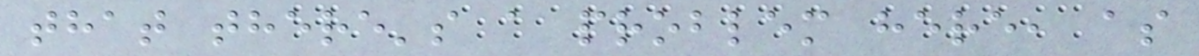that there's a problem here, as
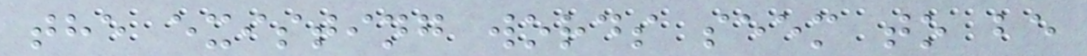the existing words seem to be
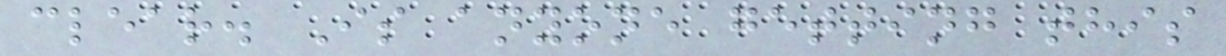clear. Is anyone getting this
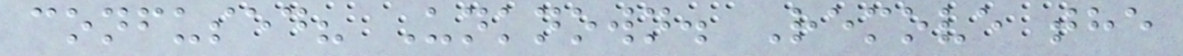confused? Unknown. Remove the
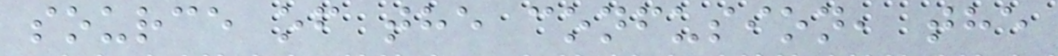source of the confusion, the
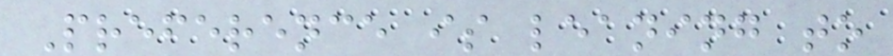Preference is leaning to
